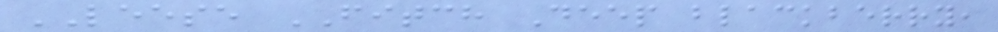LEESE FITCH Deep blackberry,
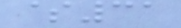$31
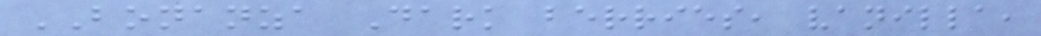BONANZA Dark berries, vanilla,
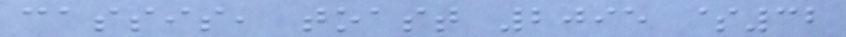cassis, toast 2095 $32
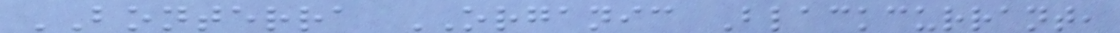BONTERRA ORGANIC Blackcurrant,
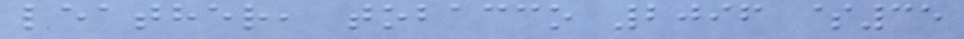leather, tobacco 2096 $35
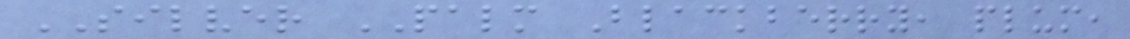SILVER PALM Blackberry, plum,
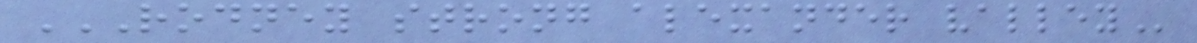RODNEY STRONG ALEXANDER VALLEY
